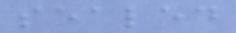sealed
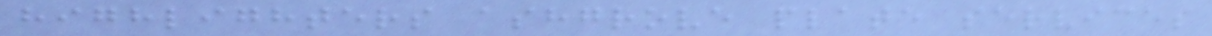highlighters ashgrove plate services
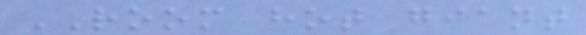ROOM hot giant
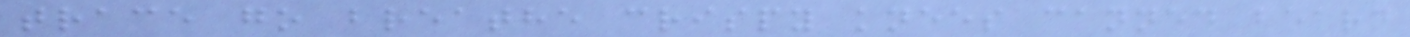trace go breathe crispy knees canned beard
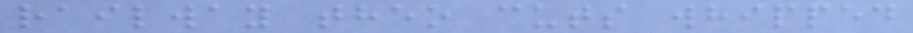railway theo cuts whipped
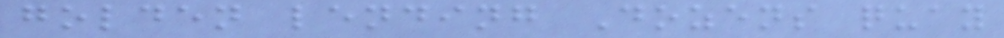golden lending Dozens quay
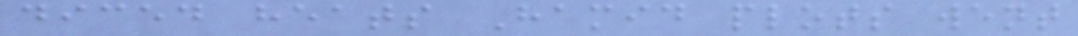diced heats Hamid plots went
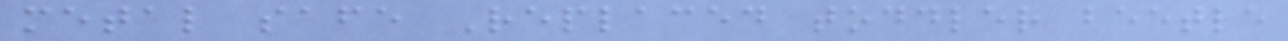metal safe Replaced toddler beetle
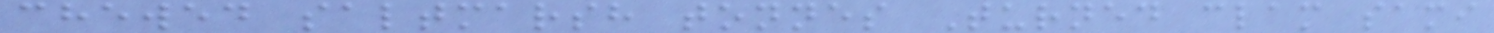chewed saltmarsh tonnes Turned clam sami
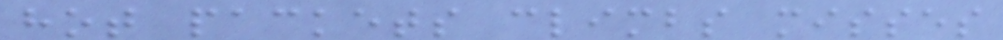hot packets climbs misses
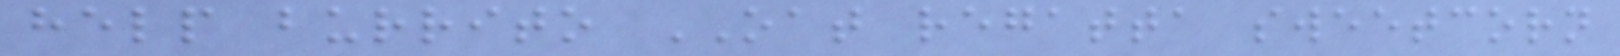help burrito OAT regatta sweetcorn
